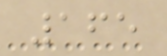165
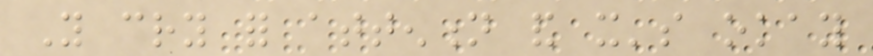You cry for attention and it's okay
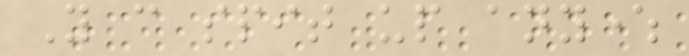You can spit up anywhere
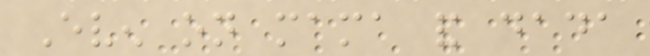Even on mama and dada
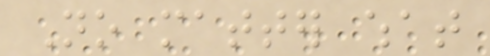No matter what
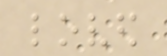loved
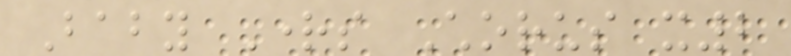Baby Rights Chorus x2
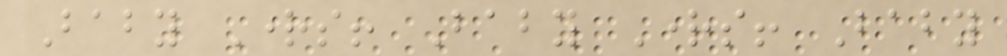Baby Rights! Baby Rights! Baby
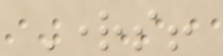Rights!
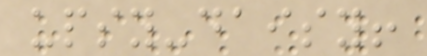upsy-daisy!
